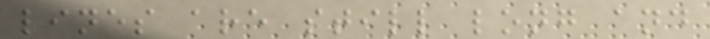lines are still long and
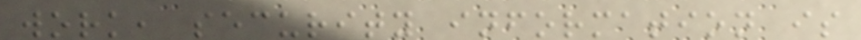work, security information is
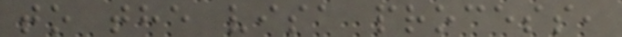to the visa process,
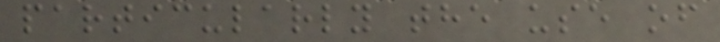particularly the use of
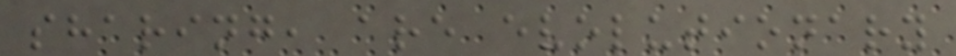sharing, are evolutionary
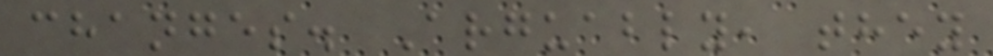changes. Arguably, they
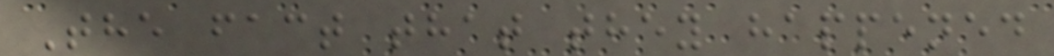The fact that they happened
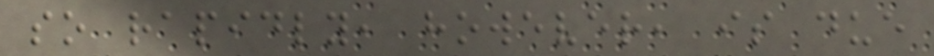so rapidly, however, is due
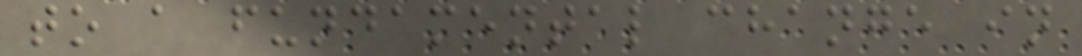to a fundamental change in
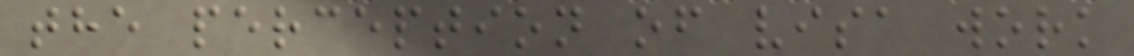the perception of visa work
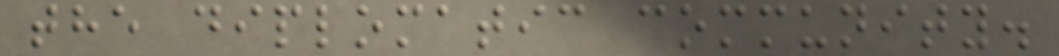the diplomatic community.
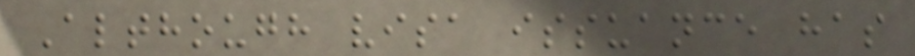Although visa issuance has
